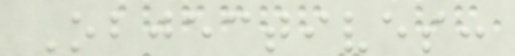Objectives:
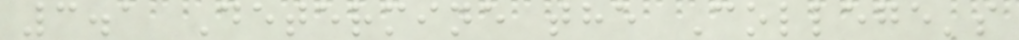3.1 Determine the College's
